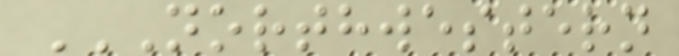NORTHWESTERN
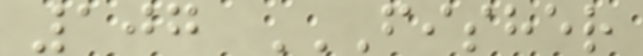107 FISHER
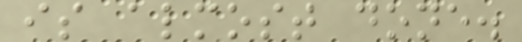is almost done.
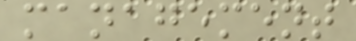management
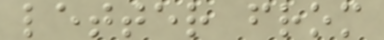letter from
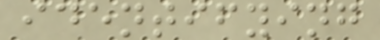identifying
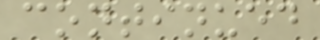continued
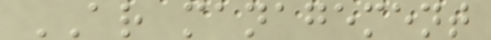AR management
